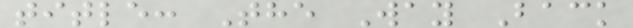title: The Way Back
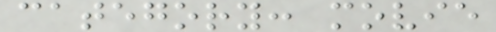category: movie
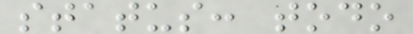status: todo
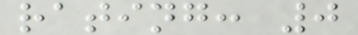rating: 0
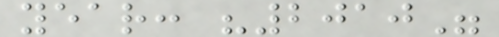year: "2010"
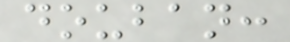douban:
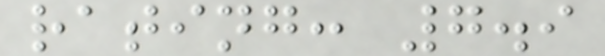rating: 7.9
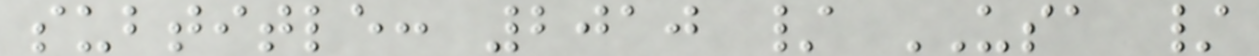subtitle: 2010 / USA /
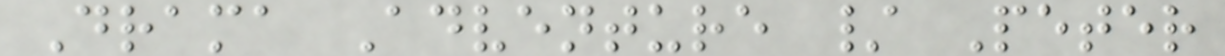Drama Adventure / Peter
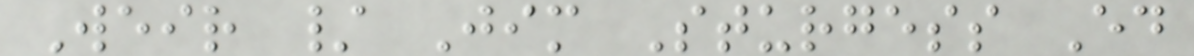Weir / Jim Sturgess Ed
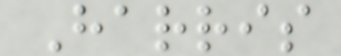Harris
